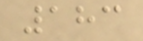183
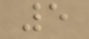5
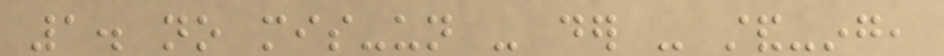1. no mis-un - der - stand-ing,
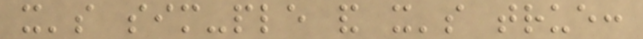it's sim-ple and it's true:
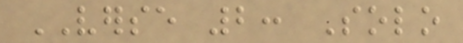VERSE 2: Solo
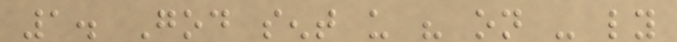1. God sent us his on - ly
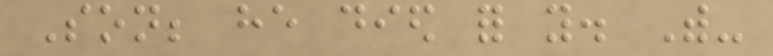Son; he died for you. With-
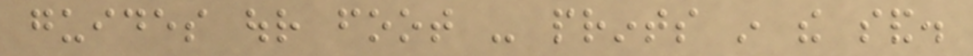guides our foot - prints in the sand.
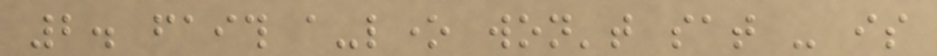2. faith a-lone won't sat - is
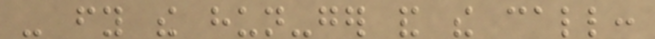- fy the hun-ger and the call:
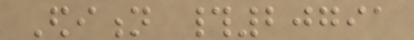Edition #20791
